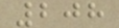208
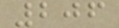206
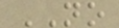NO
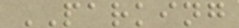PARKING
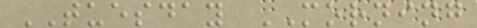TUESDAY MORNING
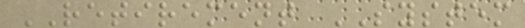RETIREMENT SYSTEM
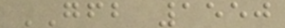GFB 1550
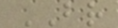BR
